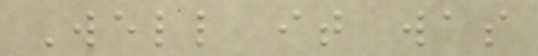Well it was
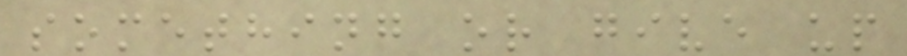something or give up
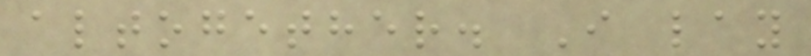altogether. I lay
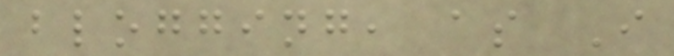blogging, as I
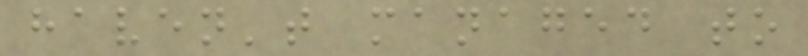haven't managed to
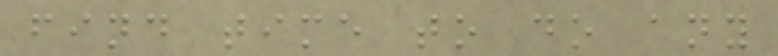find time to do any
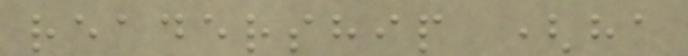readership (ha
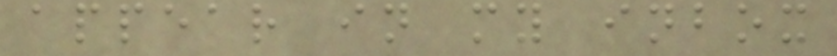appear in my inbox
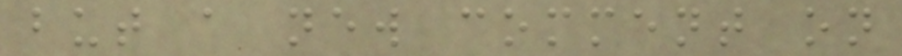but a new comment on
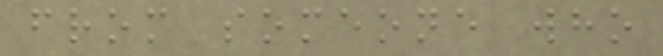from someone who
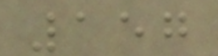157
